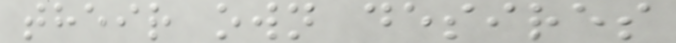their own desires
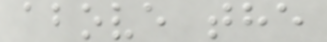above the
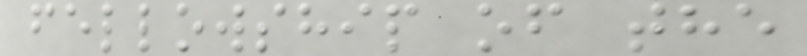fellowship of the
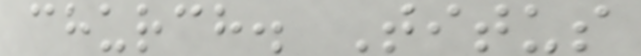church. Titus
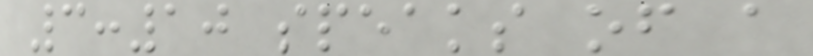3:10 speaks of a
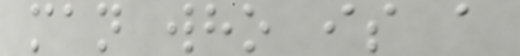man who is a
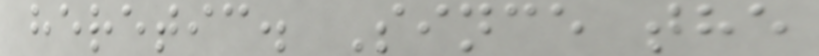heretic. Since the
